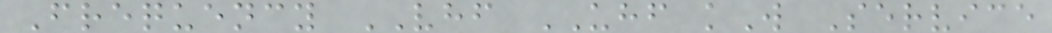Frequency VHF UHF kW Service
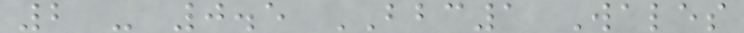2 - 0.5 BBC1 Wales
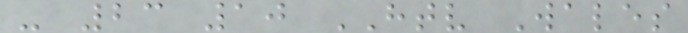- 23 10 HTV Wales
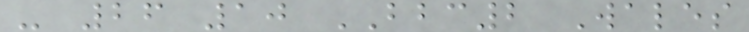- 26 10 BBC2 Wales
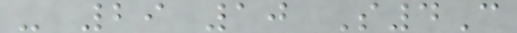- 29 10 S4C
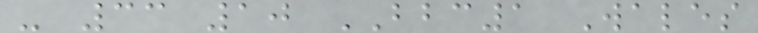- 33 10 BBC1 Wales
